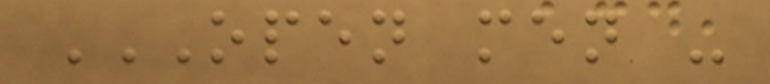OPEN MEN -
